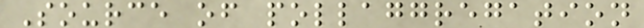Source of pollaggregation
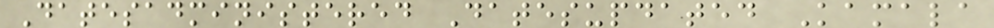Datesadministered Datesupdated Kamala
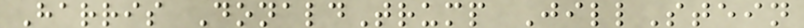Harris DonaldTrump JillStein
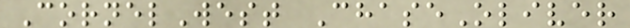CornelWest ChaseOliver
